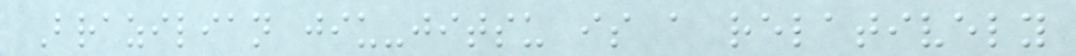Brazilian jiu-jitsu is a relatively
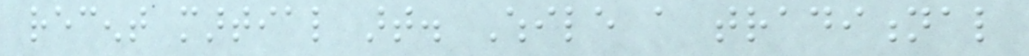recent martial art. While a traditional
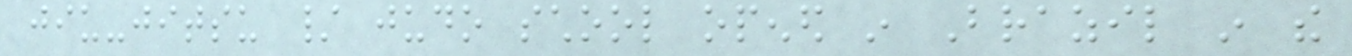jiu-jitsu / judo school opened in Brazil in the
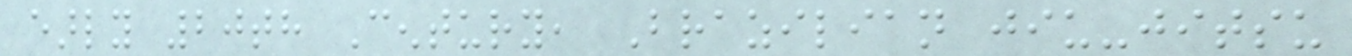early 20th Century, Brazilian jiu-jitsu
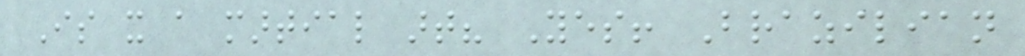Is it a martial art? Yes! Brazilian
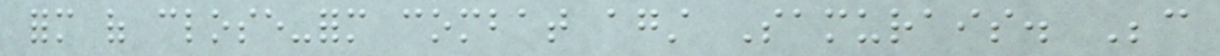form of close-form combat against Samurais. Because
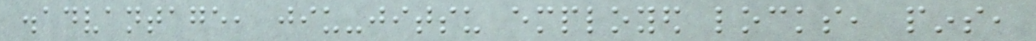disadvantage, jiu-jitsu employed locks, pins,
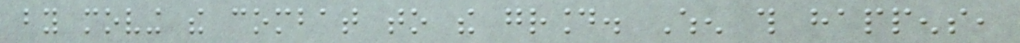by moving the combat to the ground. When this happens,
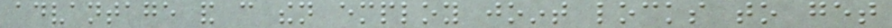advantage and can then employ joint locks to get
